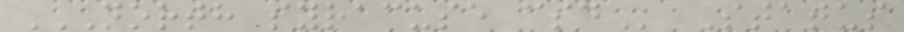NORTH SYRACUSE CSD Status
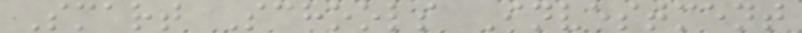Smart Schools Investment
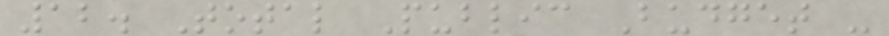12. Total Public Budget -
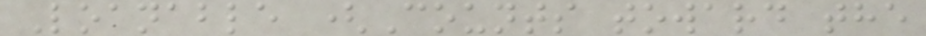Loanable (Counts toward the
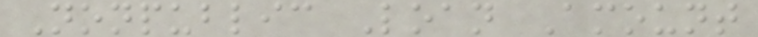Nonpublic Loan Amount
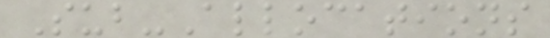Sub-Allocations
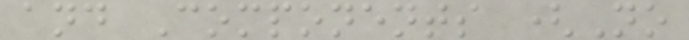and Components (No
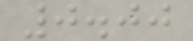0.00
